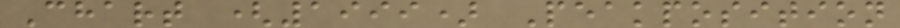Chart (1999) Peakposition
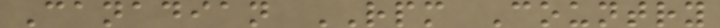Canadian RPM Country
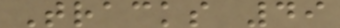Tracks 49
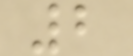2
